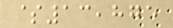$13,875
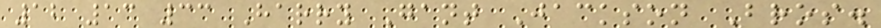12 13 33 Harry Gant Jackson Bros.
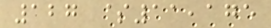127 $11,175
